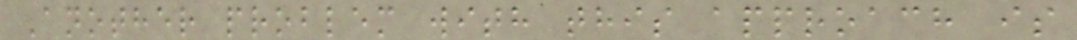Another problem with this approach is
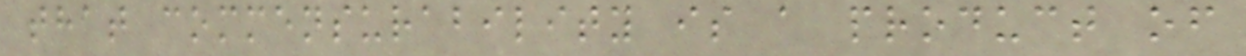that commensurability is a product of
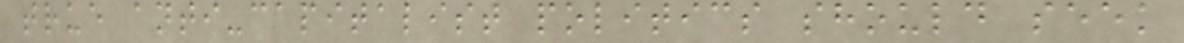true anti-capitalist politics should seek
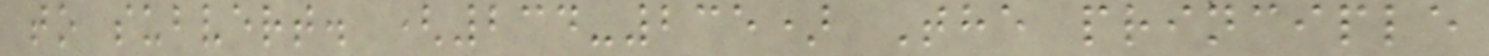to subvert. (234-235) The principle
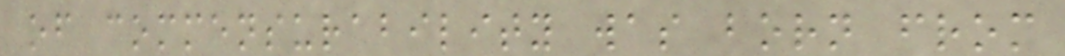of commensurability was born from
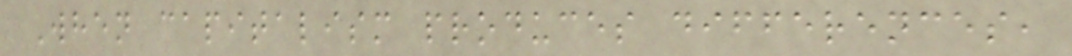When capitalism produces differences,
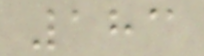183
